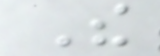The
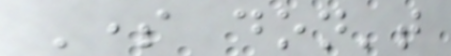Some don't
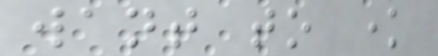want to know
